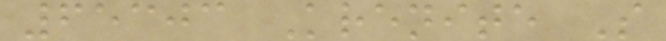65303 Krenite S
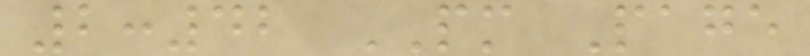2:42 PM Page
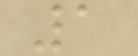1
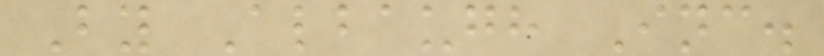By Albaugh Inc.
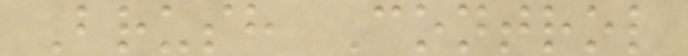Brush Control
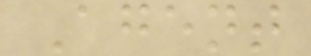Agent
